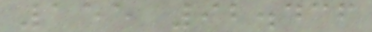155 92.436
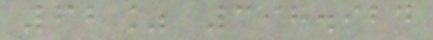62% 398.924
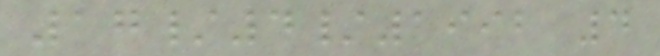17/4/1992 4
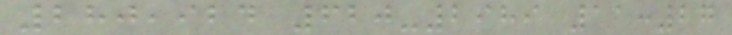280,924 620-2989 11:27
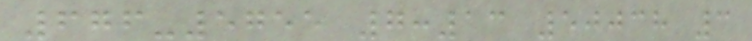676-5755 7:13 50038 3
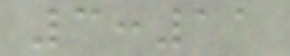3:11
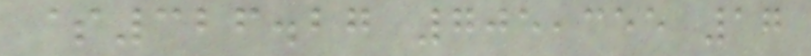$326.27 705,355 17
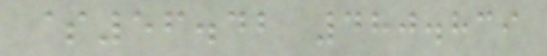$56.42 480.839
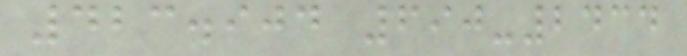423.904 690-2434
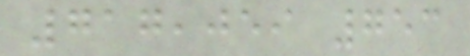717,059 753
